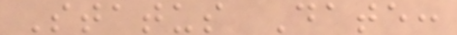Status Date:
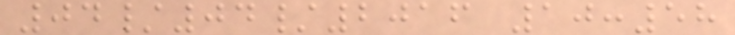04/04/2016 10:58
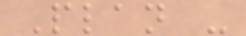Plan -
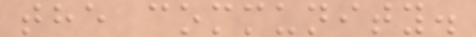the community.
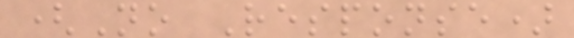(No Response)
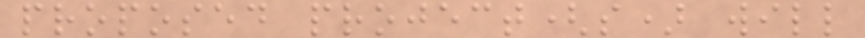proposed project(s) will
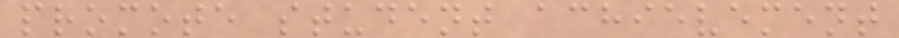promote student achievement
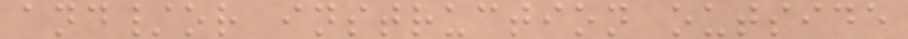and/or instruction outside
